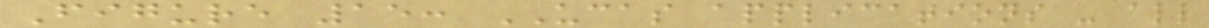Figure 15: UCAS applications - all
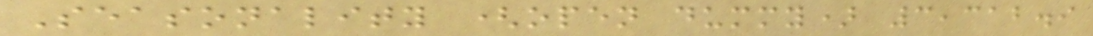Seasonality (open dummy) 3,312.9
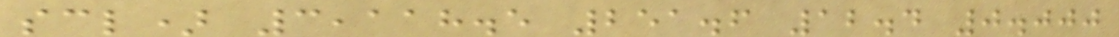scl) 3,118.5 251.6 12.4 0.000
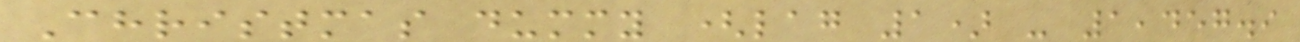Christmas dummy (lag 1) - 1,457.9
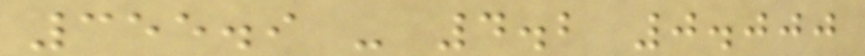355.9 - 4.2 0.000
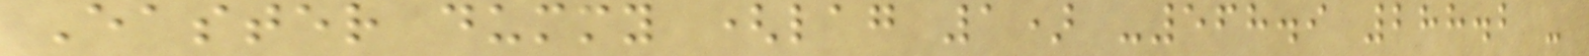Easter dummy (lag 1) -568.9 288.2 -
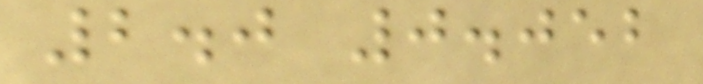2.0 0.052
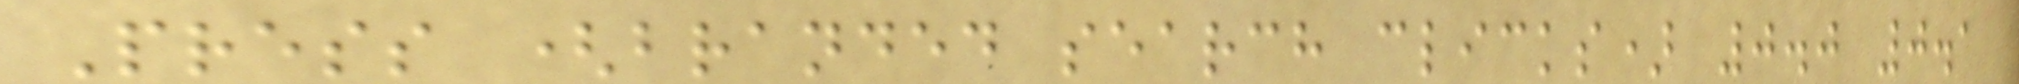Press (branded search clicks) 0.0 0.1
